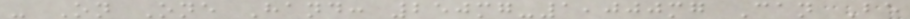- On One Hand: 250mg-1,000mg Can Be
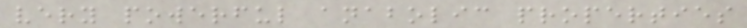very powerful anabolic properties
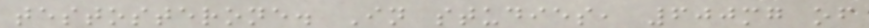testosterone. In studies, 600mg of
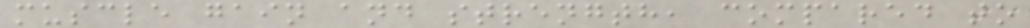muscle gain and strength, compared to
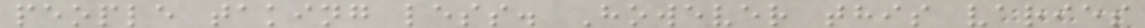people taking less. However this varies
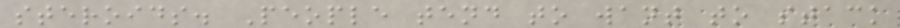steroids. People tend to want to stack
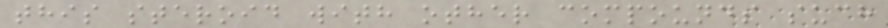this steroid with other compounds such
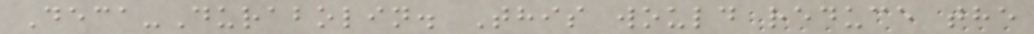Deca-Durabolin. This would reduce the
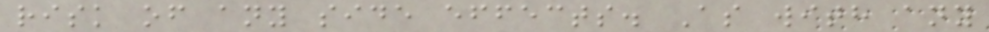risk of any side effects. As with any
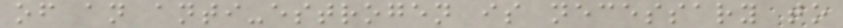of an anti-estrogen is necessary to
